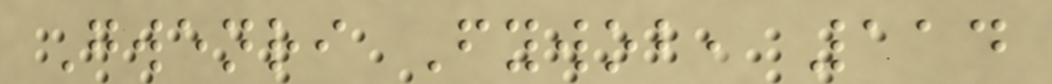Gwenri Fywob, 114
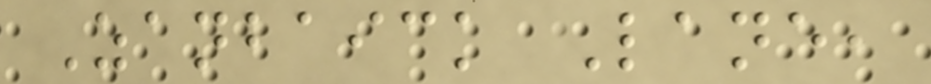Zanbaick Lane,
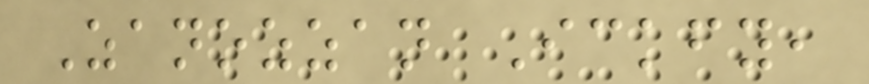Zanozzan Ickfy,
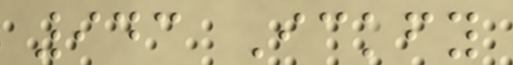943 Ickfy
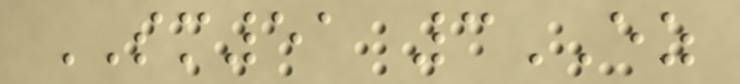SM51 3EZ
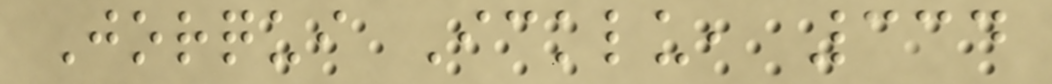Jorqui Icklu, 334
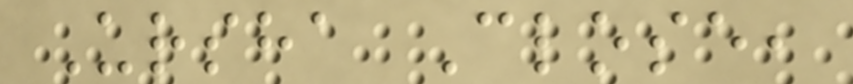Ursha Close,
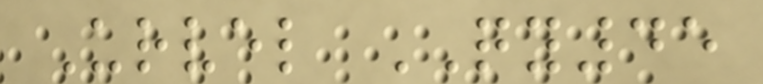Urvel QY45
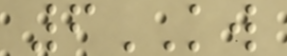6KW
